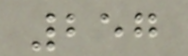257
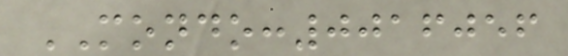MONDO:0016056
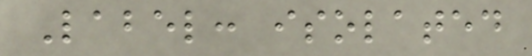Label: isolated
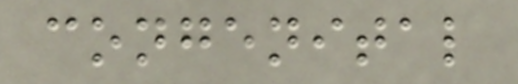congenital
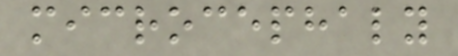microcephaly
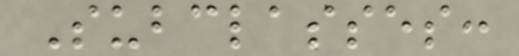Subclasses:
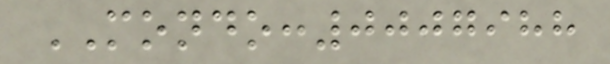MONDO:0007988
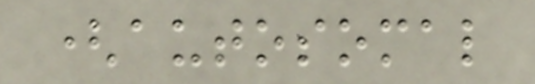(autosomal
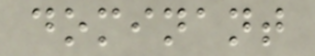dominant
